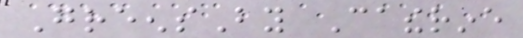GreensBy Catherine
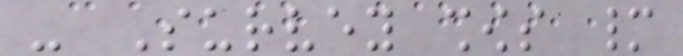- Survey shows many
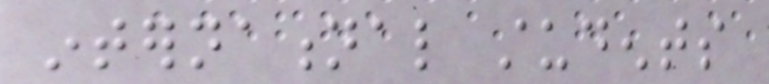international students
